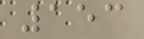153
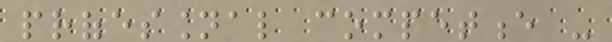professional competence -
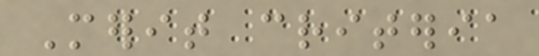Merit criteria
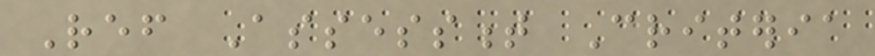Ref Assessment Criteria
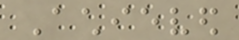Achieved
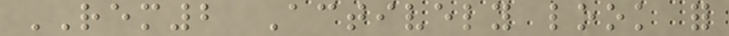REM2 Actively look for
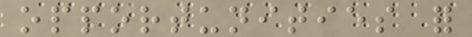opportunities for
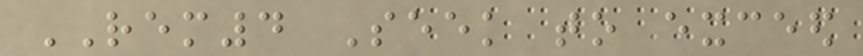REM4 Seek to exceed
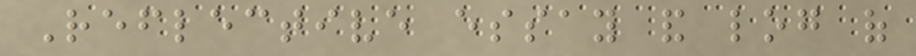Reflective essay and log of
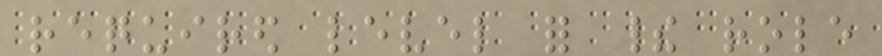required level for their role
